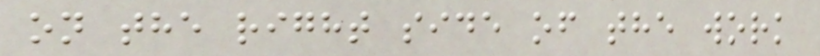on the right side of the work
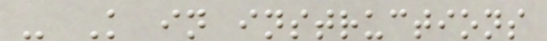- K in instructions
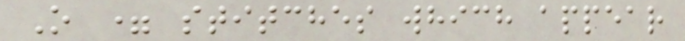O = stitches which appear
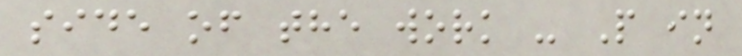side of the work - P in
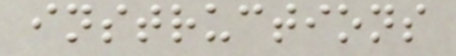instructions
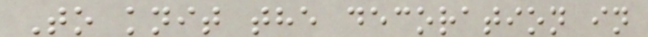To knit the decoration in
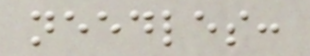needles:
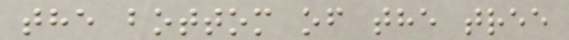the bottom of the tree
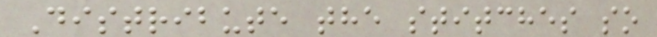Distribute the stitches so
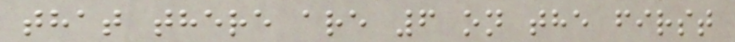that there are 6 on the first
